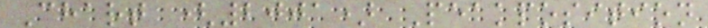Chart (2001) Peakposition
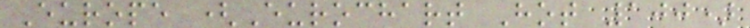Europe (Eurochart Hot 100)
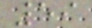59
